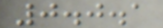0.0.1
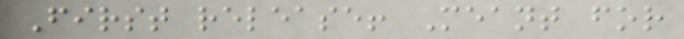First release! Meant for
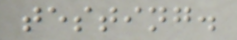testing.
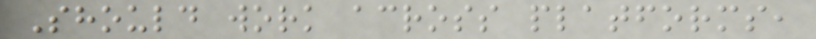Should work across platforms,
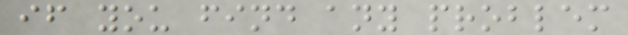if you find any problem
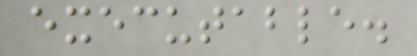executable.
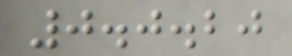0.0.20
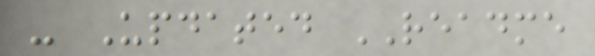- Updated README
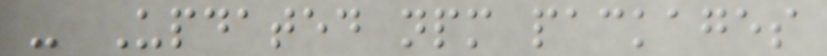- Updated npm packages
